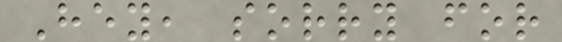Hey, sorry for
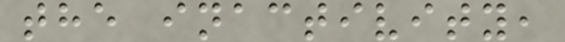the inactivity,
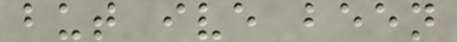but ive been
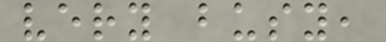very busy,
